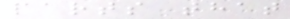parts that
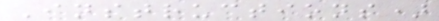Instructions)
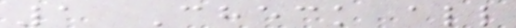1 Check all
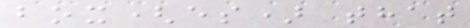box(es) that
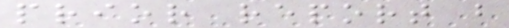prior report b
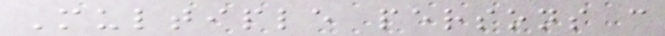Multiple persons c
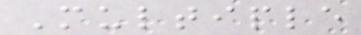Multiple
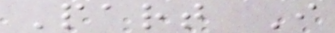Part I
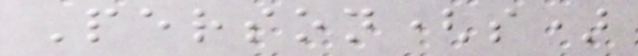Person(s)
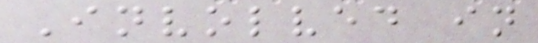Involved in
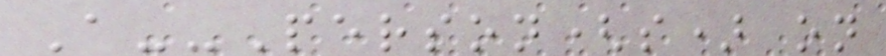A--Person(s) on
